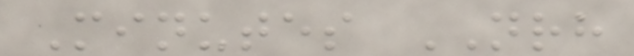Minutes NRH
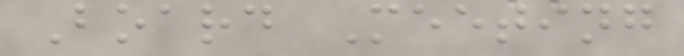Board Meeting
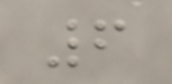6
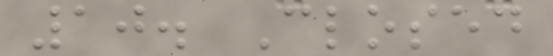10. Closed
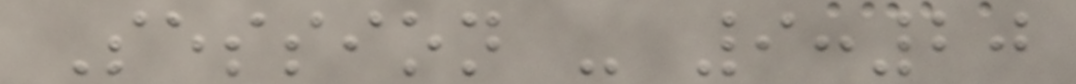Session - 9:20
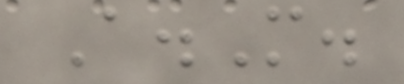A.M.
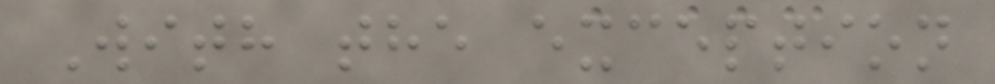With the exception
